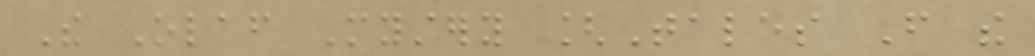The Olaf Mystery [Tales From the
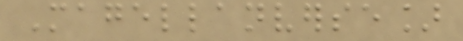Magellanverse]
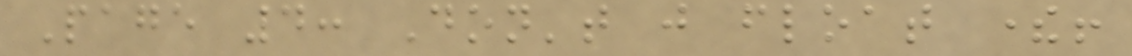Page 4: Don't just float there!
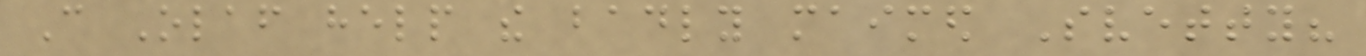Can Olaf help the badly maimed Svetty?
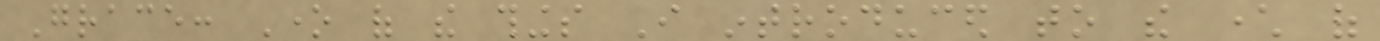Grace: One of the things I introduced to the character of
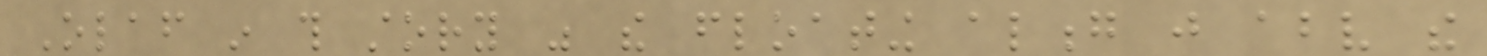Olaf in this story was the floating along just above the
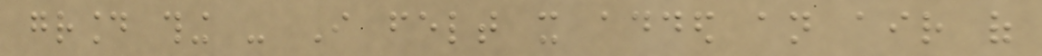ground thing - I felt it added an air of
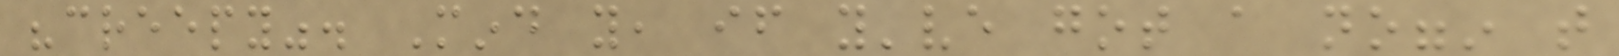"creepy". Mind you, if you've got a noggin that
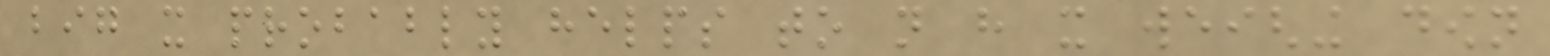big it probably helps to not have it weighing down
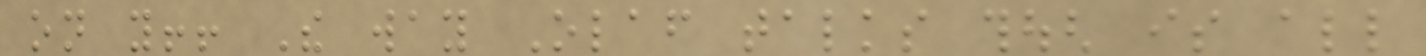on you!! The way Olaf talks though is all
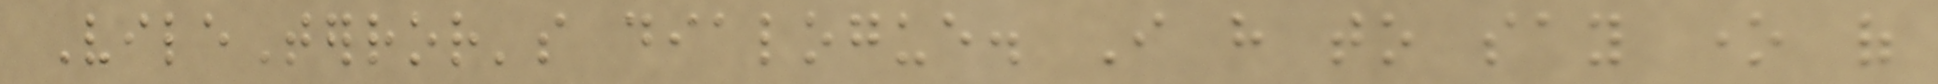VileTerror's dialogue. I have to say one of
